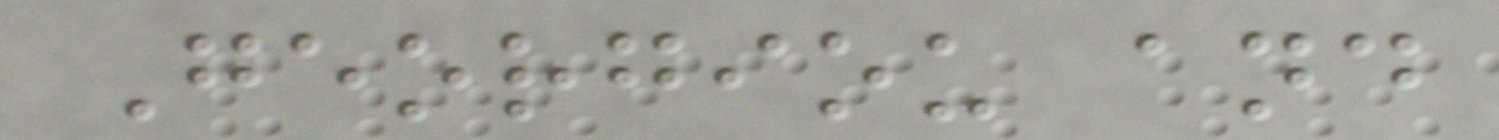Georgiou and
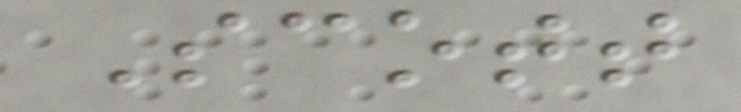Scott
